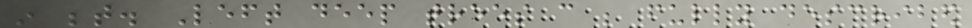in between. Left deep trees can be fully described
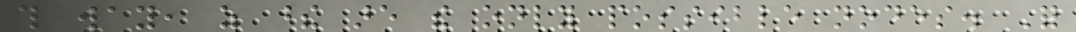this way, as these are the only possible nodes. For
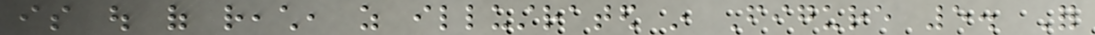is out of reach, as illustrated in Figure 5. For
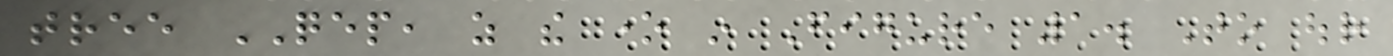tree QEP, as the one in Figure 1. To our
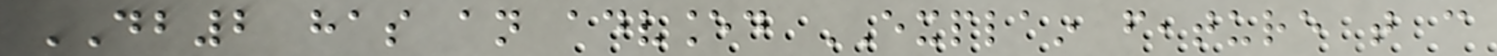DB2 has an advanced EXPLAIN feature that can
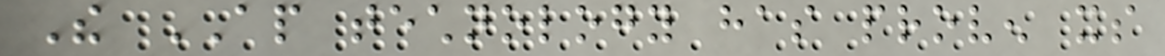The AP technology has proven its
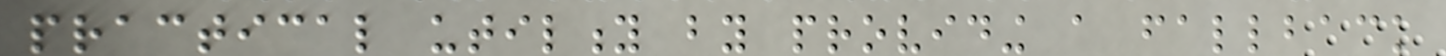practical utility by providing a fallback
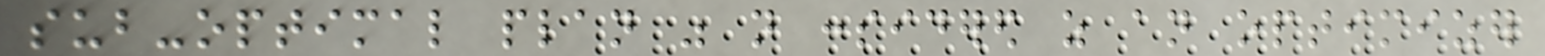sub-optimal plan was not considered as an optimizer
